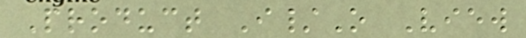Product I/O View
